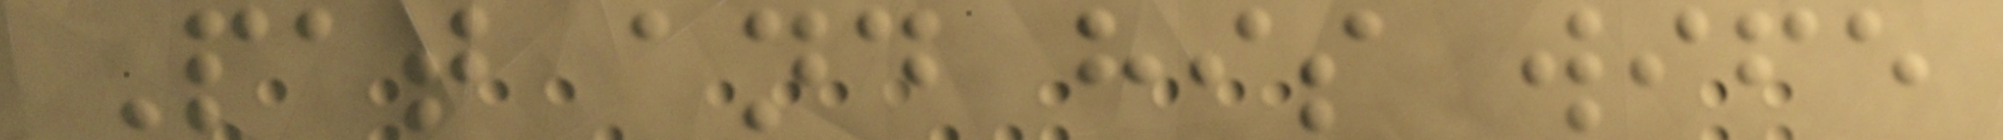Pat and his wife
